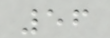56
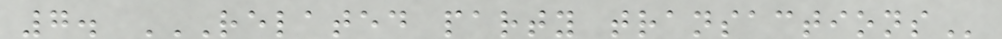7. RELATED PARTY TRANSACTIONS
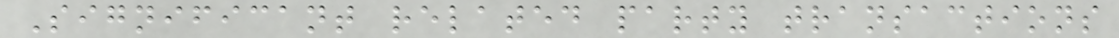Significant related party transactions
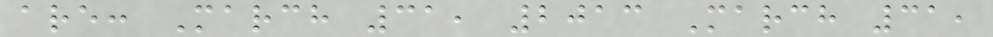are: March 31, 2013 March 31,
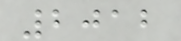2012
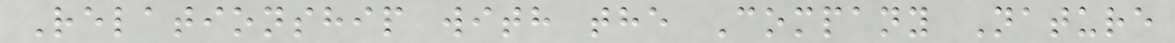Relationship with the Company Nature
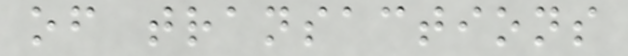of transactions
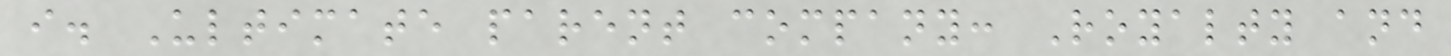i. Ultimate parent company: Royalty and
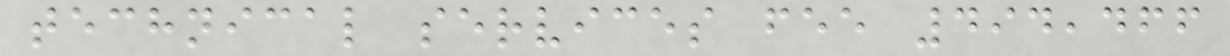technical services fee 494,466
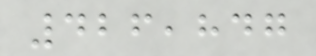426,847
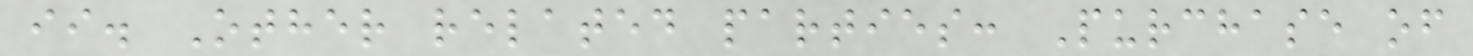ii. Other related parties: Purchase of
